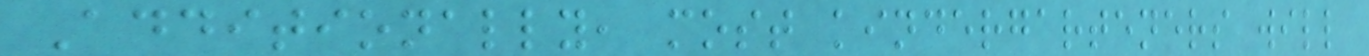Additionally, most kindergarteners will
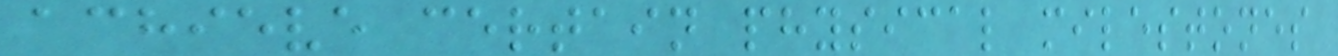achieve certain physical milestones
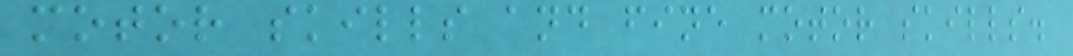motor skills and fine motor skills.
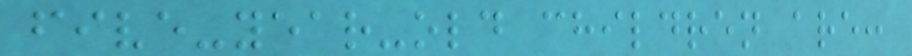five-year-old children are:
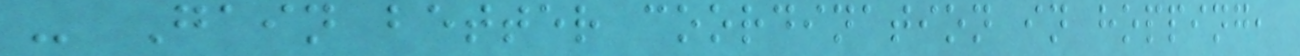- Gain better coordination in hopping,
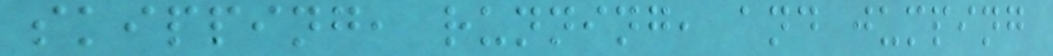skipping, running, and jumping
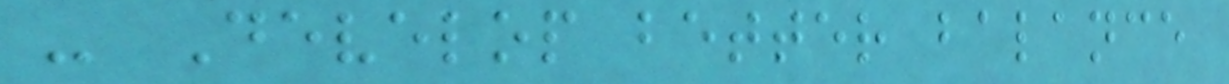- Develop better balance
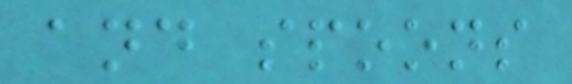and spoons
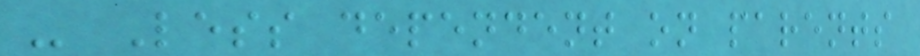- Less dependent on parents
